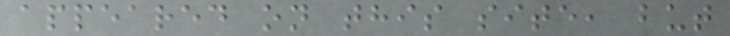appeared on this site, but
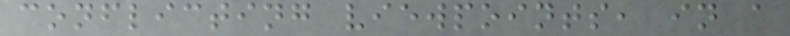conflicting viewpoints, in a
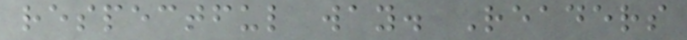respectful way. Readers
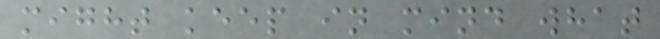might keep in mind what
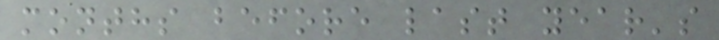months before last year's
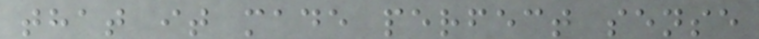that it made perfect sense
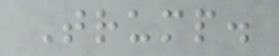Trump.
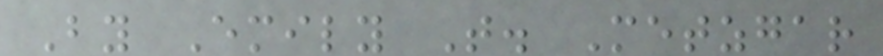By Emily T. Metzgar
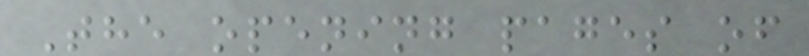The opening pages of
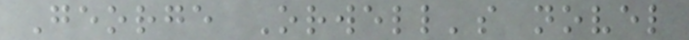George Orwell's novel
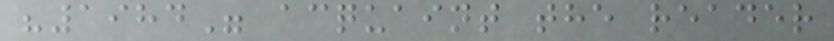"1984" acquaint the reader
